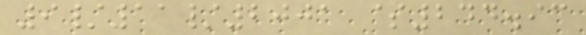9/11/2001 $244.93
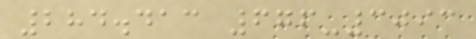284.413 676-3093
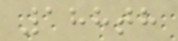188th
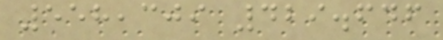558,309 429.646
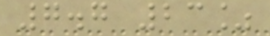7.7 23%
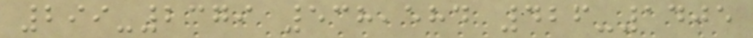299-2379 538,584 426-1405
